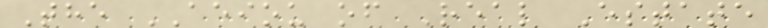The AEIOU of Real Estate
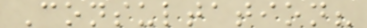Consultation?
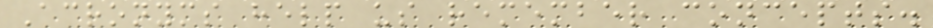Acronyms help us remember concepts.
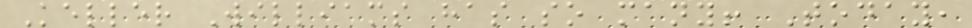Keller Williams has so many! Today,
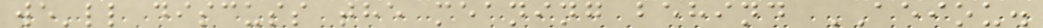we'll discuss the meaning behind AEIOU.
